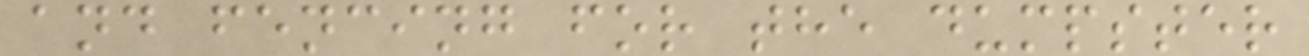and fencing for the dumpster
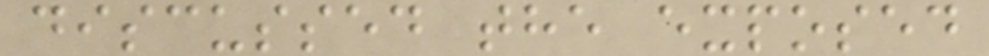discussed the exposed
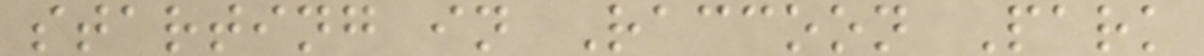starting in Raccoon Park
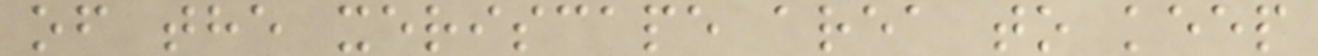of the xeriscape area to keep
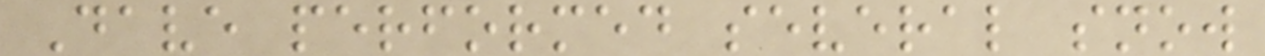Dave performed several snow
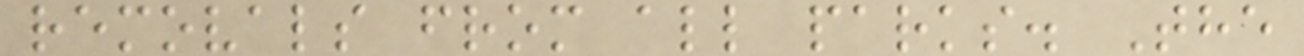removals from all parks. The
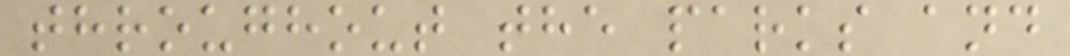throughout the parks and
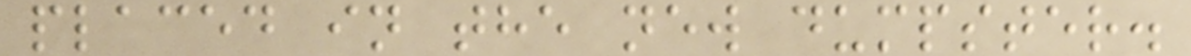placed in the new dumpster.
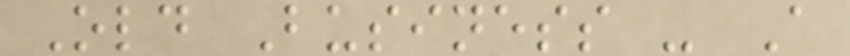Old Business - A
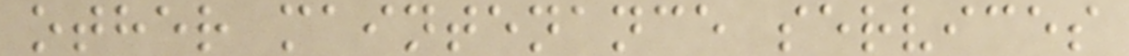other maintenance services
